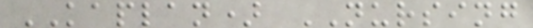KAPLAN) NURSING
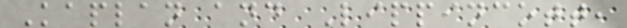Kaplan and Lippincott,
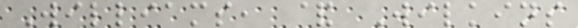Williams, & Wilkins
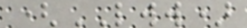(LWW)
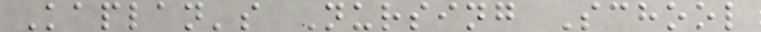Kaplan's Nursing School
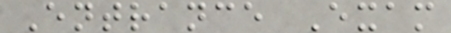Entrance Exam
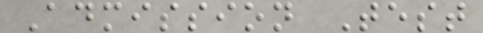Admission Test
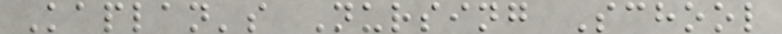Kaplan's Nursing School
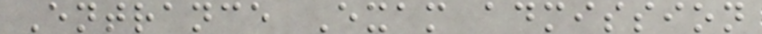Entrance Exam admission
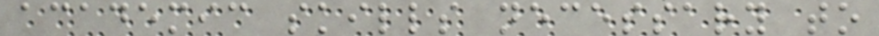academic skills necessary to
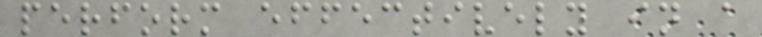perform effectively in a
